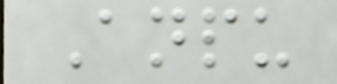Anpu
